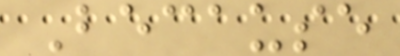Because
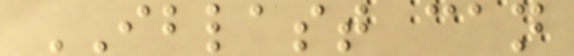IBLAST can
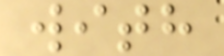with
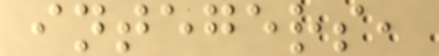integers,
